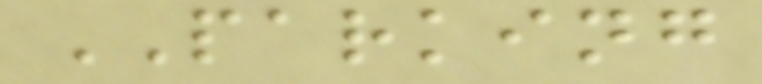PARKING
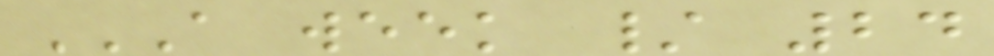A WEEK / 24
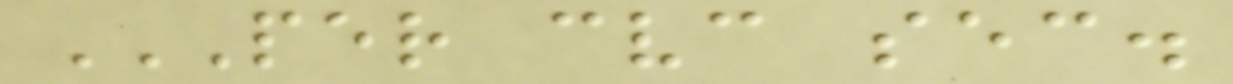PER CVC SEC.
